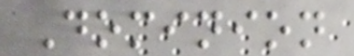Dominion
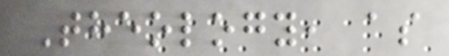Theology, as
